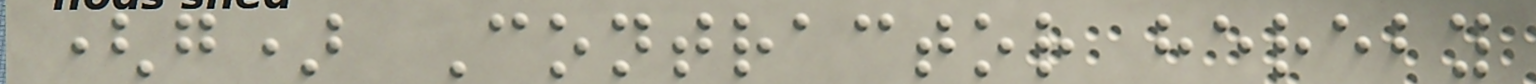(g) Contractor hereby
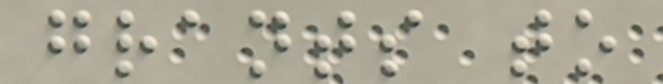grants to
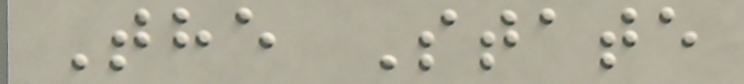The State
